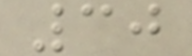30
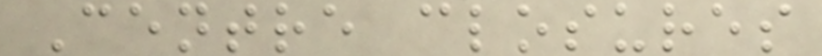Centre closures
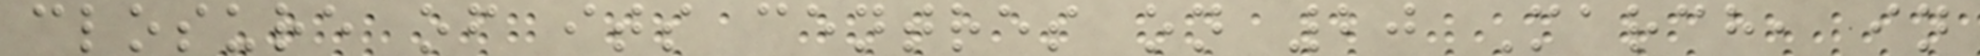closure of its centres on 20 March, in
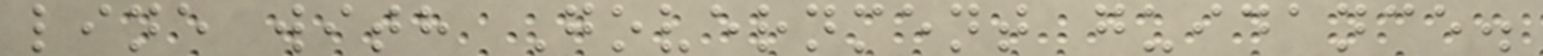line with Government guidance.
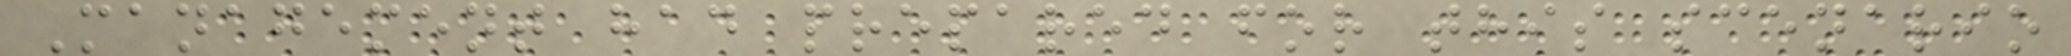Management had prepared for this scenario
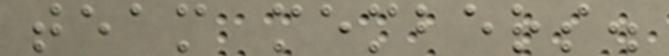team members.
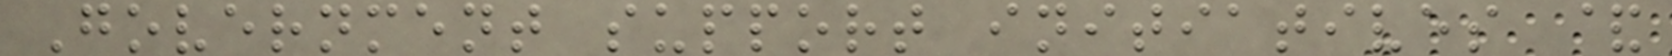Government support initiatives &
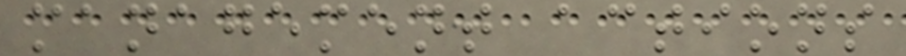management actions
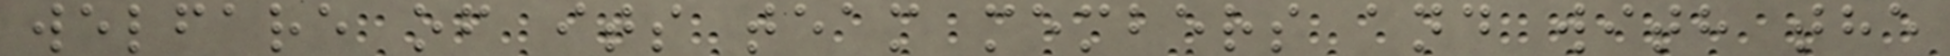welfare of its team members and with the
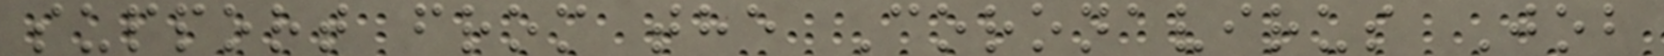support from the Coronavirus Job
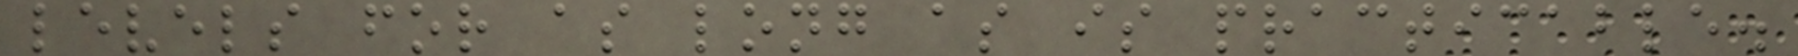levels for as long as is practicable.
